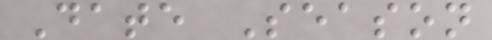Date Season
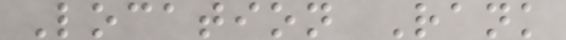Location Rank
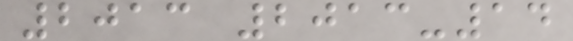2013 2013-14
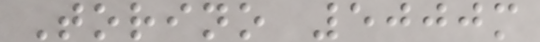Torino 5000m
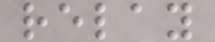relay
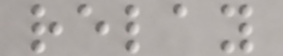relay
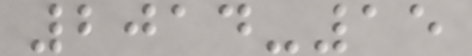2014-15
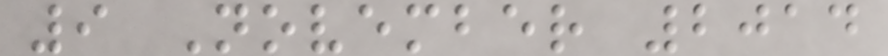9 November 2014
